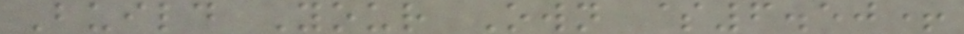Build Your Own $6.50+
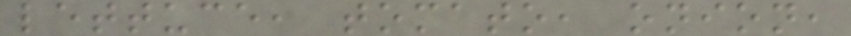lettuce, tomato, onion,
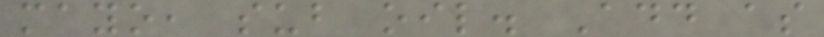mayo, sub oil. Add as
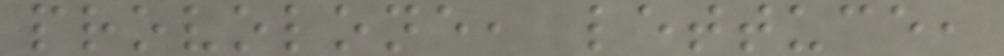provolone, lettuce,
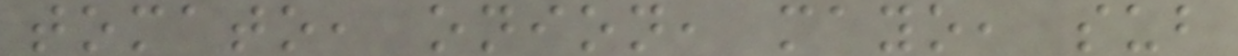tomato, onion, mayo, sub
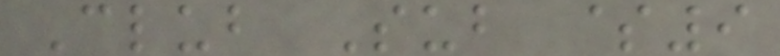Club Sub $9
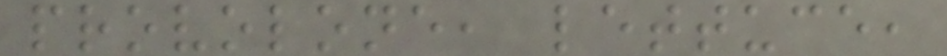provolone, lettuce,
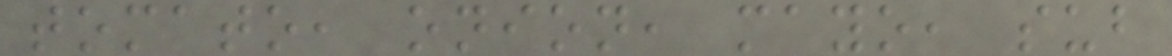tomato, onion, mayo, sub
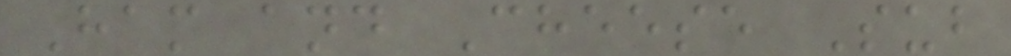Ham and Cheese Sub
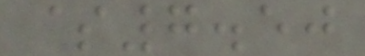$7.50
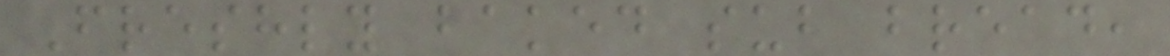Freshly baked sub bread,
